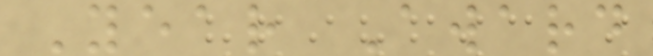Year Award
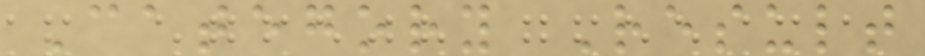Category Result
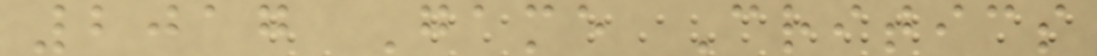2017 Game Critics
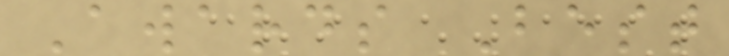Awards Best
